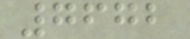7672
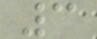3
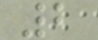2
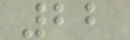22
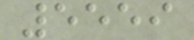5559
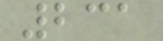231
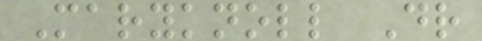Maryknoll Dr
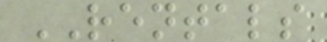RENTALS
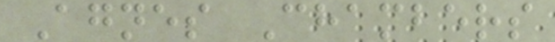Agnes Chambers
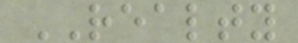REALTY
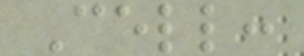Cell:
